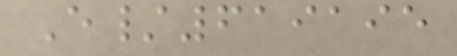E/619195
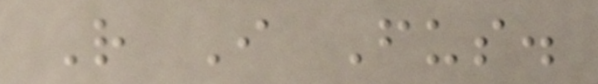R I Fus.
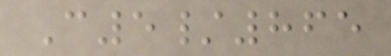C5/865
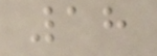18
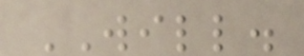WILL.
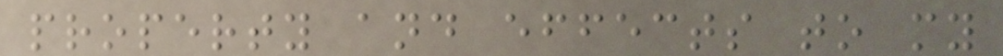property and effects to my
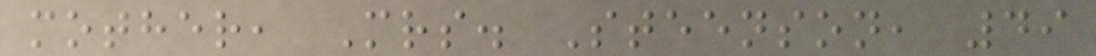mother, Mrs. Steenson, 49
